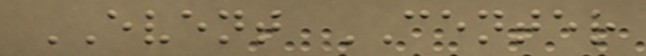EVENT CENTER
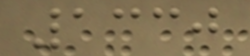1330
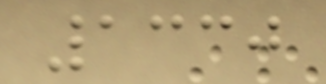1330
